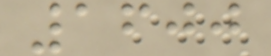1600
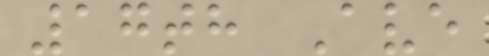17th Ave
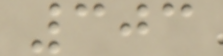303
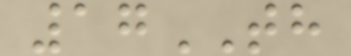17TH
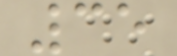35
